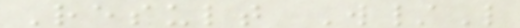Result W/L
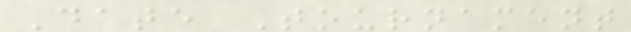Date Tournament
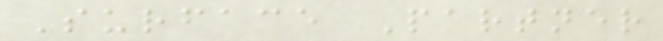Surface Partner
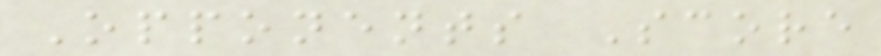Opponents Score
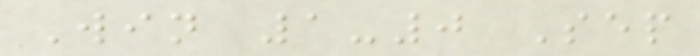Win 1-0 Sep
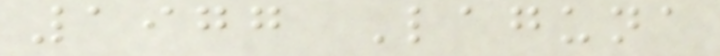1977 Laguna
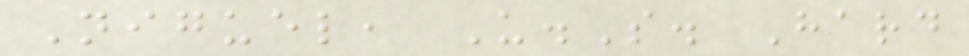Niguel, U.S. Hard
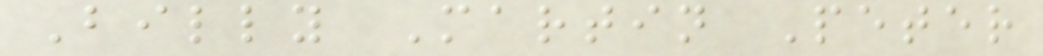Billy Martin Peter
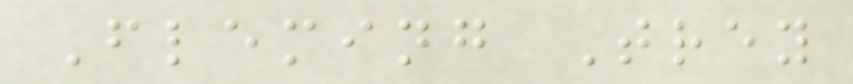Fleming Trey
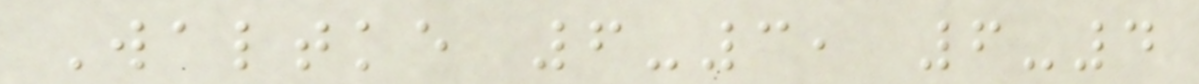Waltke 6-3, 6-4
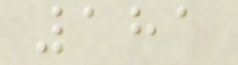181
